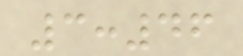3:46
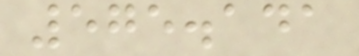575.141
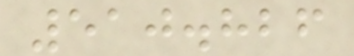510.826
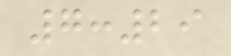7:29
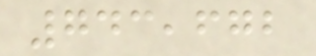743,672
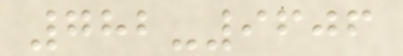782-9606
